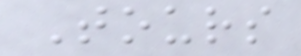Tours
